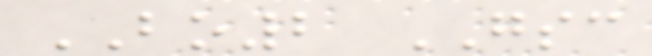BO2 GSC
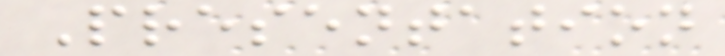Presentation
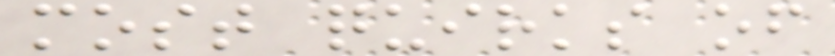most quirks of
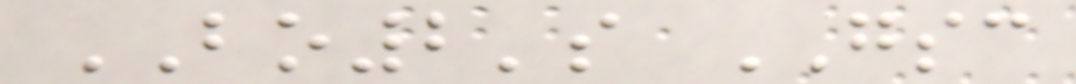BO2's GSC
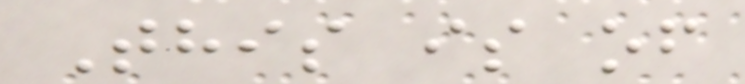This is of
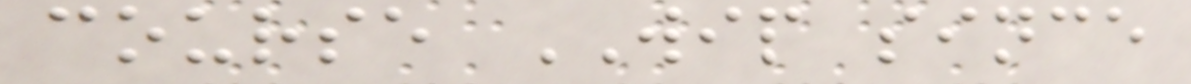course WIP since
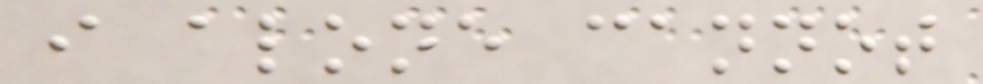i alone cannot
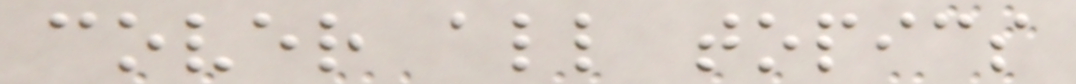cover all topics
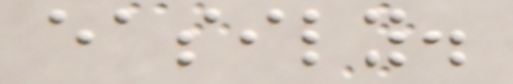easily.
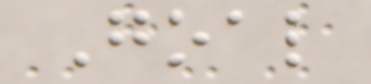Goal
